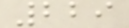229
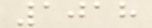1018
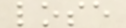lose
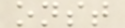onst
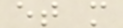et m
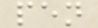pen
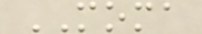MOMA
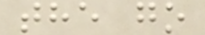the go
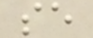se
